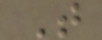T
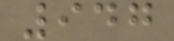947
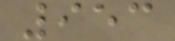953
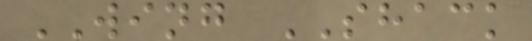WING SHACK
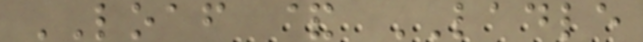LOAF & LADLE
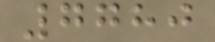7780
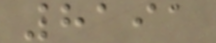8191
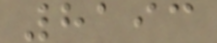8193
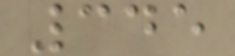345
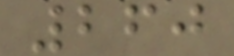260
